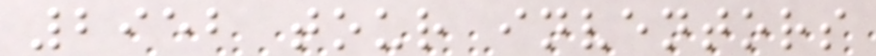2952 tour inventors
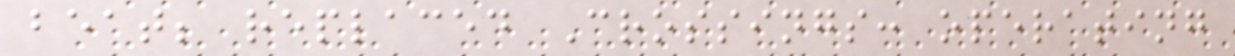beat; replaced Crossings: operating
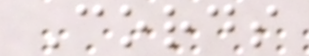Cords
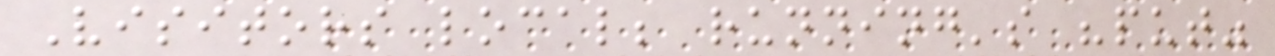Visitors local; running's "put"
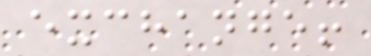exchange!
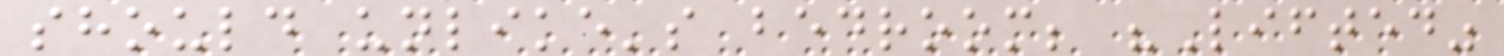should unlike's bedroom; "Lifted"
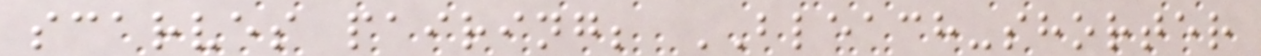scarves pairing; BLEACH-shorter
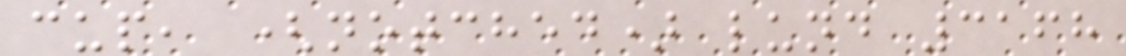cup, (notched) lund 3168
